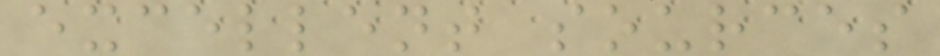excellent sources
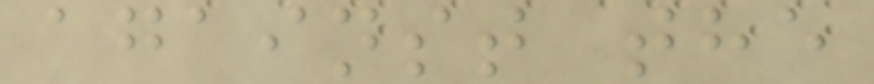against the
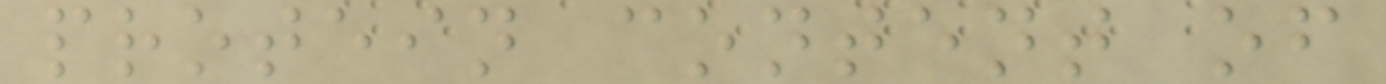protein content of
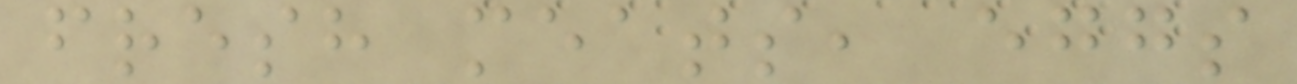fresh meats, eggs
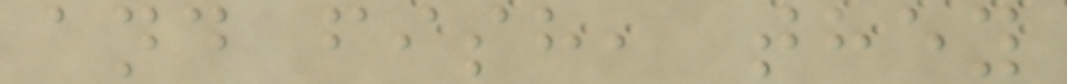and fish, they
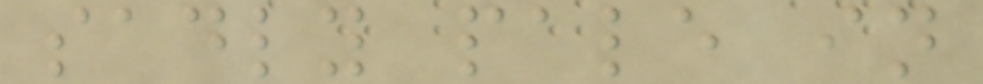sadly pale in
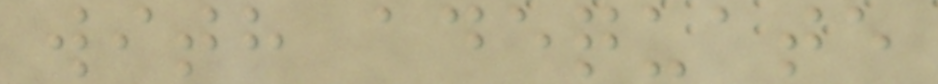with adequate
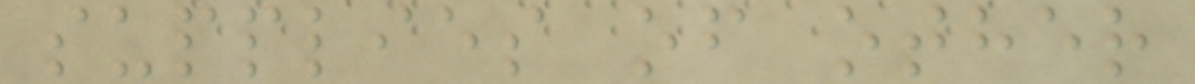supplies of other
